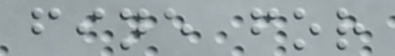fine for
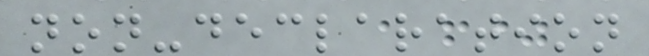non-declaration
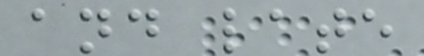and late
